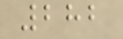282
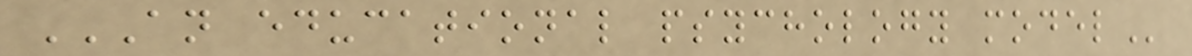AN EDUCATIONAL PSYCHOLOGY MODEL
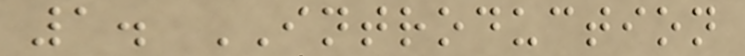1. INTRODUCTION
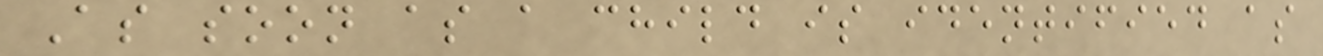As soon as a child is identified as
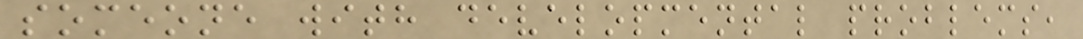someone with developmental problems,
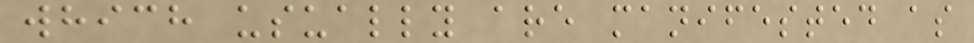which usually are manifested as
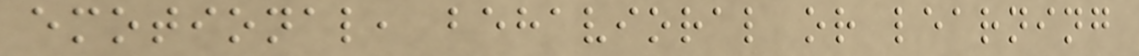emotional, behavioral or learning
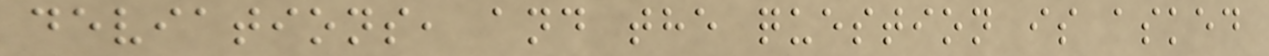deviations, and the question is asked
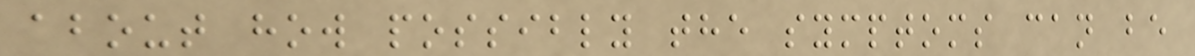about how possibly the symptoms can be
